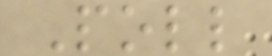Poll
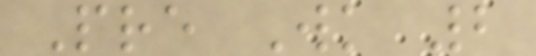Pre Wk 2
